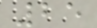25
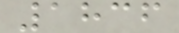1836
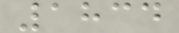1834
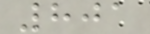801
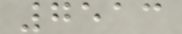7513
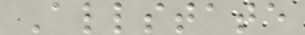Allstate
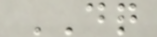DQ
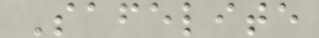Safelite
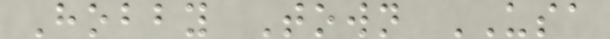Hobby Town USA
